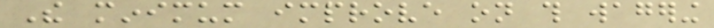The minimum improve on this wagering
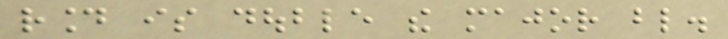round is double the major blind.
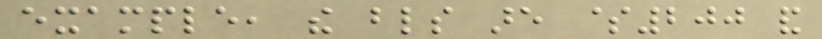example, the blinds are $200 and
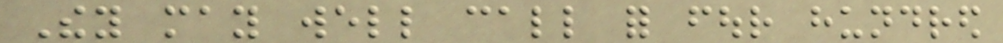They may well call for four hundred
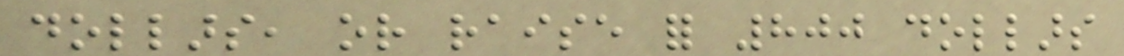dollars, or raise for 800 dollars
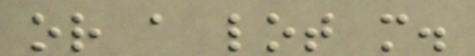or a lot more.
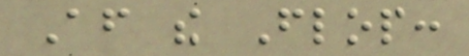After the Flop:
